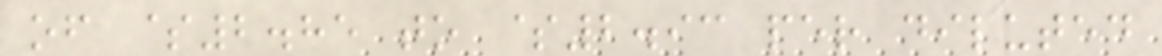of $2.85 to $2.93 per diluted
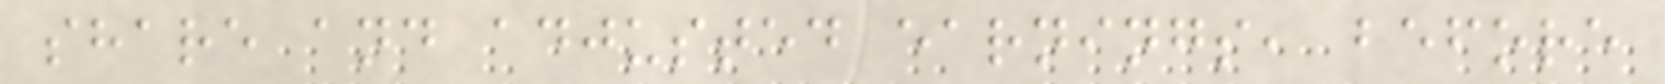share and adjusted earnings, before
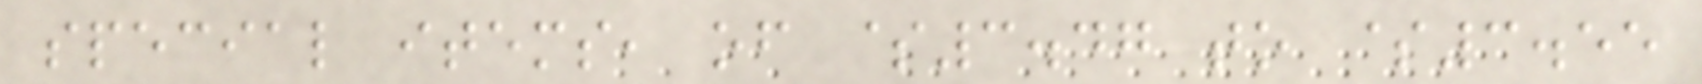special items, of $3.47 to $3.55
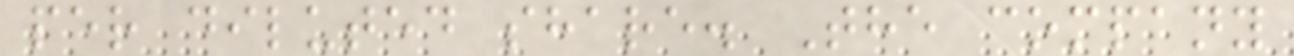per diluted share. The company
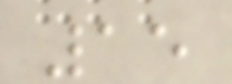15
